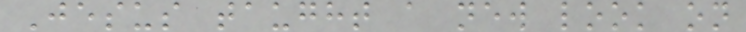Jesus taught a new look on
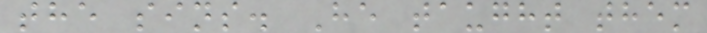the sins. He taught them
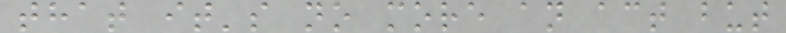that it's no more an act but
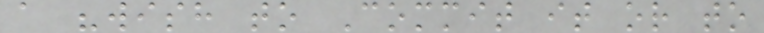a "wish to Commit it or to
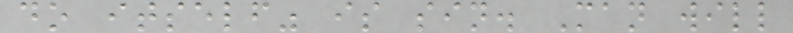do itself" is sin. Man will
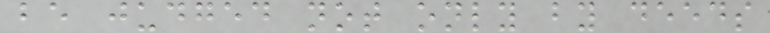be judged not only by deeds
